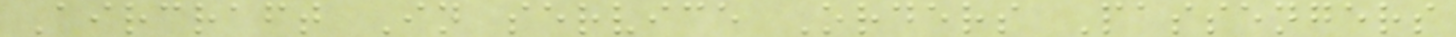Aircraft In service Orders Passengers
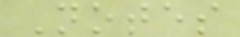Notes
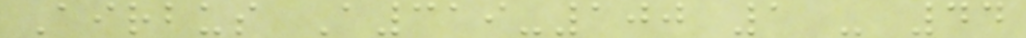Airbus A319-100 1 - 44
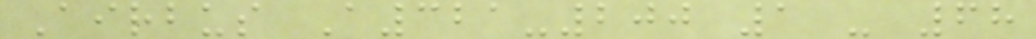Airbus A321-200 1 - 68
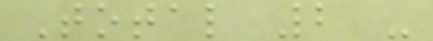Total 2 -
